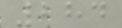284
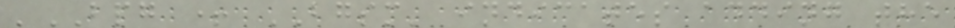'BPG + BGSM' indicates adding the
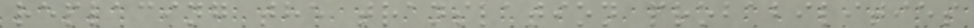replacing the translation probabilities
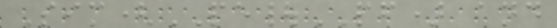Sim(PE|PF) and
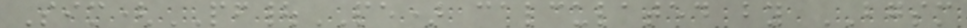Sim(PF|PE) calculated by BGSM
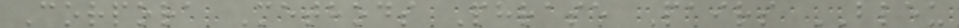Corpora Methods Phrase Pairs BLEU
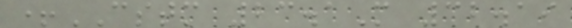+CSTM 23.1M 32.19
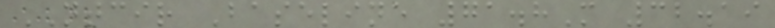NTCIR Baseline 71.8M 32.19
